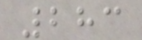283
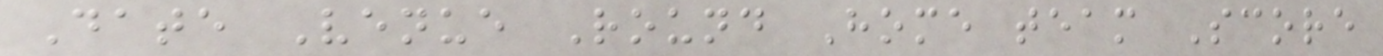Date Venue Round Home team Score
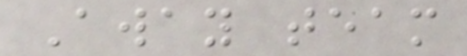Away team
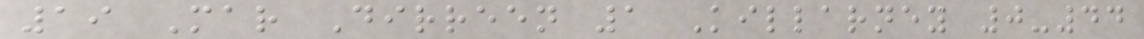19 Mar Dirreen 1 Killarney 0-44
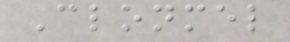Clonmel
